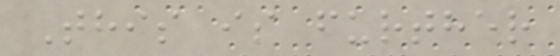This is further
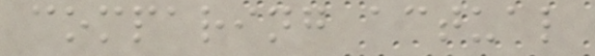comparing actual
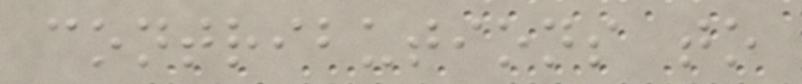contributions to
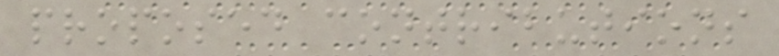proposed contributions
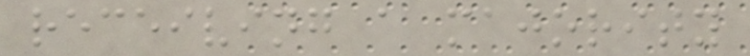receiving a majority
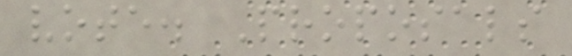vote. Proposals
